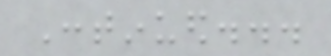Continued...
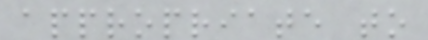appropriate to
